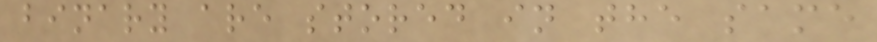binary are stored in the same
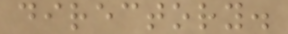directory.
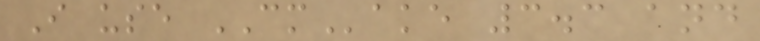I use CMake 3.3 and
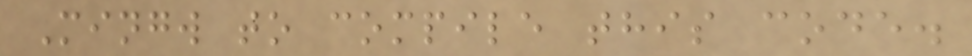Mingw to compile this code.
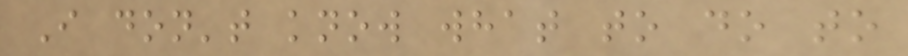I don't know what to do to
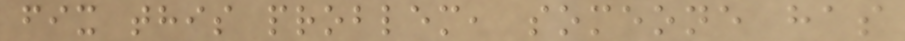fix this problem, someone has
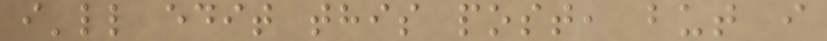i'll edit this post, but i
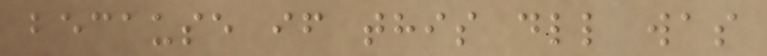because if this dll was
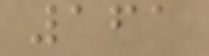161
